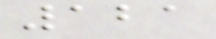121
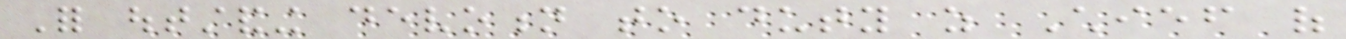For outstanding devotion to duty as Chief of
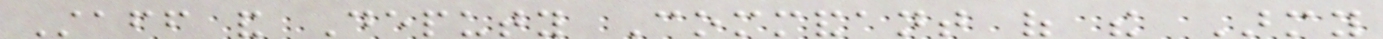Staff and Deputy Commandant of the Army
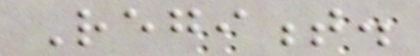Regiment.
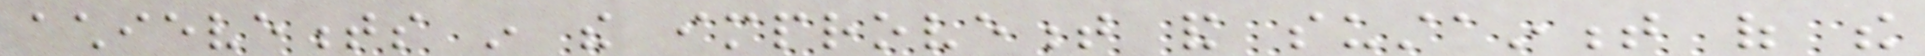achievements in the improvement and sustainment of the
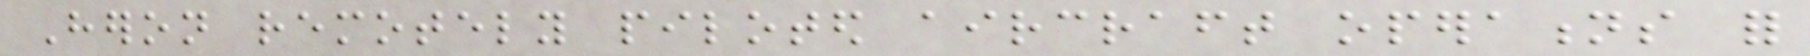Heron remotely piloted aircraft operations for
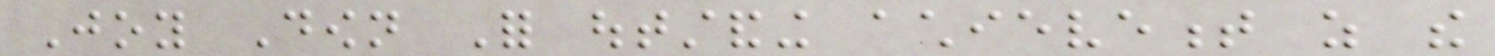Joy Down For outstanding achievement as the
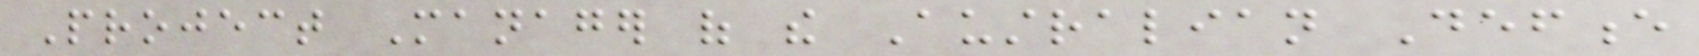Project Manager of the Australian Defence
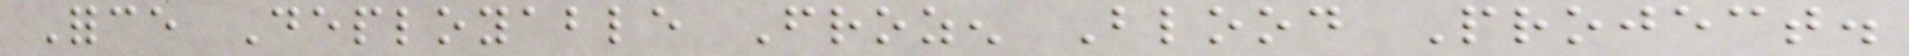Force Deployable Frozen Blood Project.
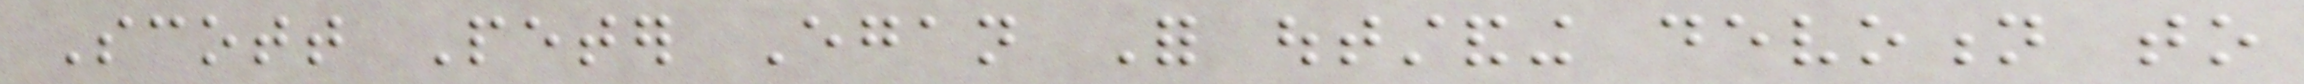Scott Peter Egan For outstanding devotion to
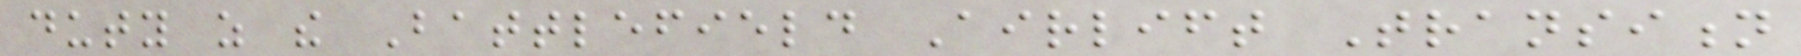duty as the Battlefield Airlift Transition
